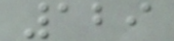129
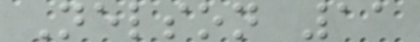Nelson 11
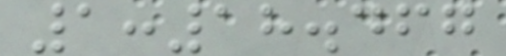1:18.467
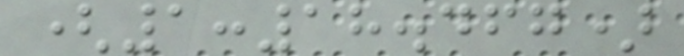(1:18.467)
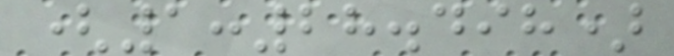(1:28.498)
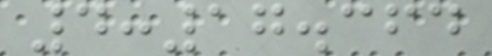4:17.364
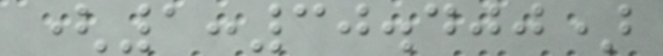(1:30.400)
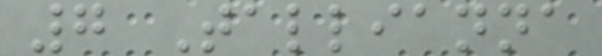7 Tallianna
